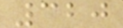320
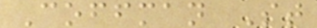Coffman St
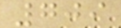709
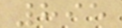895
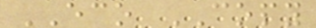ECO COPY
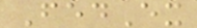FedEx
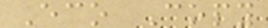Eco Copy
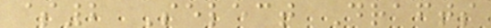$2 Select Drafts
